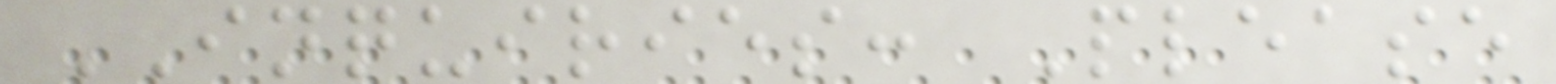INQUIRIES: Please
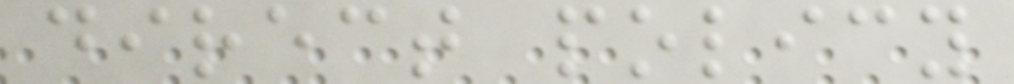direct policy
